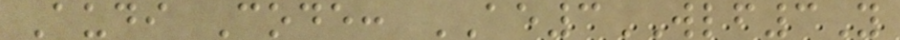Audi Code: AE3WLF3Y
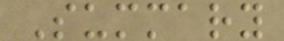Summary
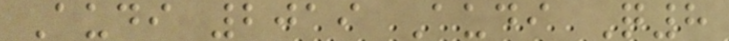Audi 2019 Audi Q8
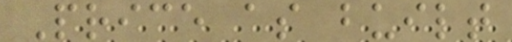Price as built
